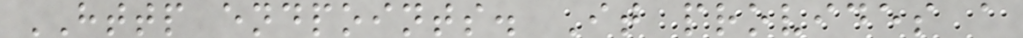HTTP endpoints. It provides a
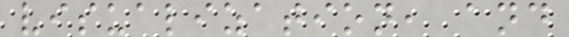visualization, and
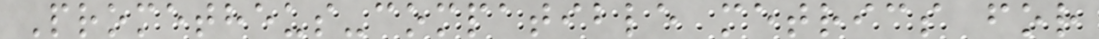Prometheus-compatible metrics for
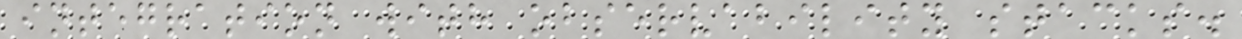integration with observability stacks.
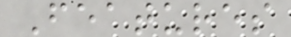Features
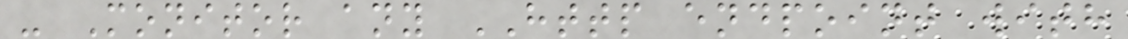- Monitor any HTTP endpoint with
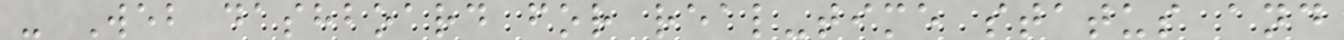- Web dashboard for real-time status and
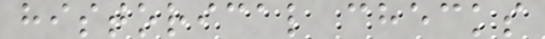historical checks
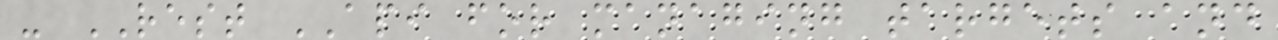- REST API for managing targets and
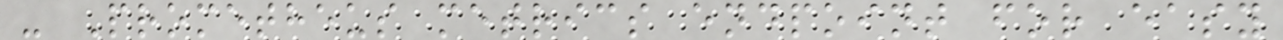- Prometheus metrics endpoint for easy
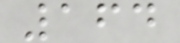164
